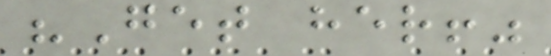"Get her!"
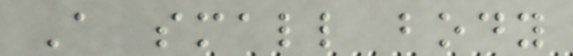A small body
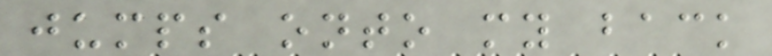jumps onto my back
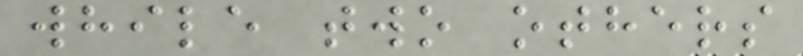while two others
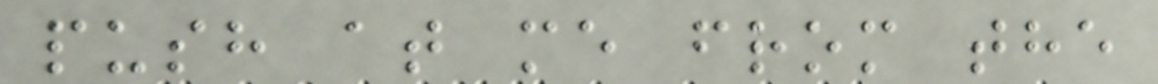push at me from the
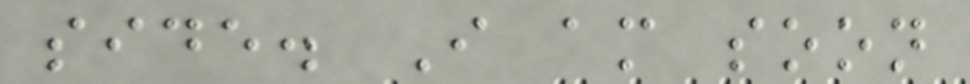side. I am soon
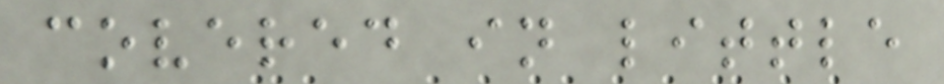covered in little
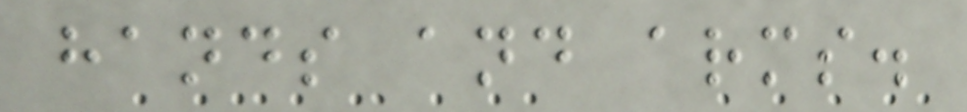hands and arms.
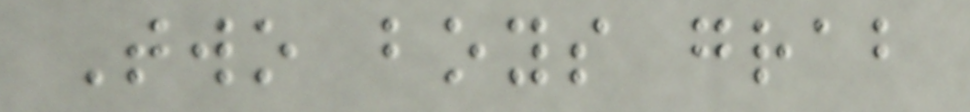Two boys grab
